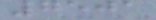7501
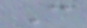C
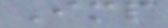Imp
